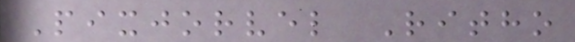Pixjorvel Ritho
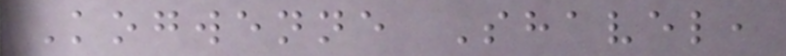Kogwenne Shavel,
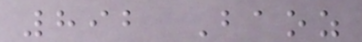892 Baoz
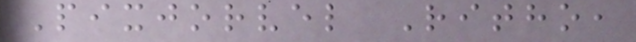Pixjorvel Ritho,
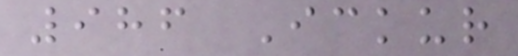986 Ickur
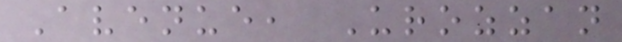Avenue, Urozzan
